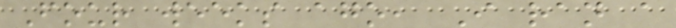Four weeks ago, I ran a
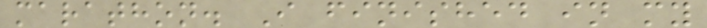marathon. I finished in my
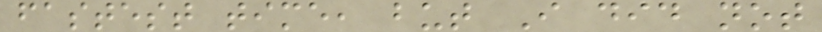fastest time, but I did not
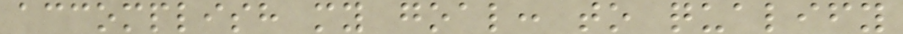accomplish my goal: to qualify
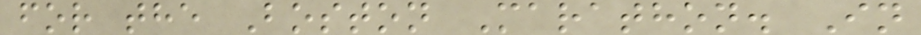for the Boston Marathon. In
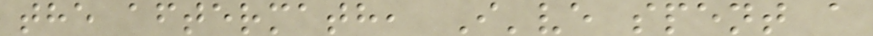the aftermath, I've spent a
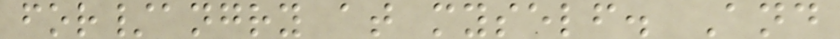for/angry at myself. And
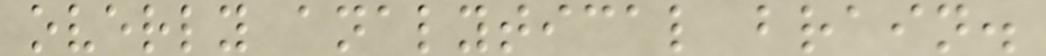overly analytical brain.
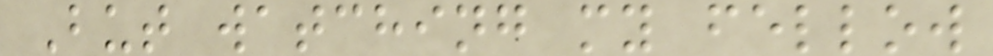But watching my fellow
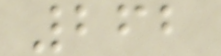262
